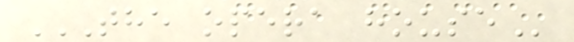THE OPERA HOUSE
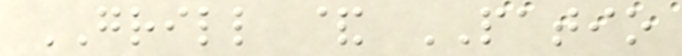GRILL & PATIO
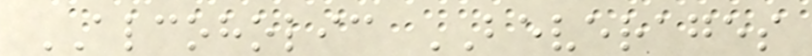ALCOHOLIC BEVERAGES
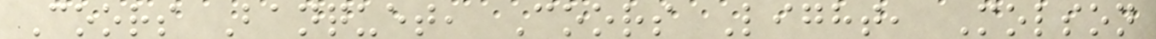Coors Banquet, Coors Light, Molson
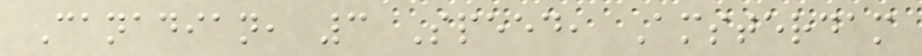Canadian, 3 Speed, Amsterdam
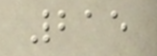215
